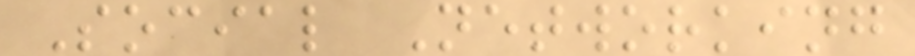Social Networking
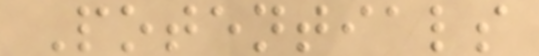Potentials
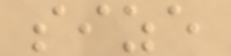size
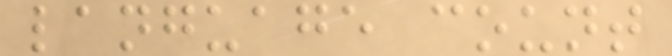language count
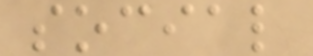social
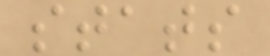stats
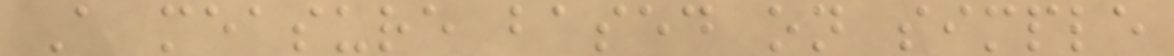A measure based on simple
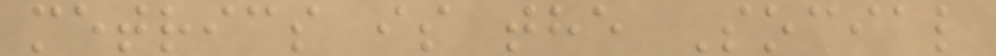metrics is the Social
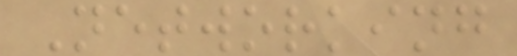Networking
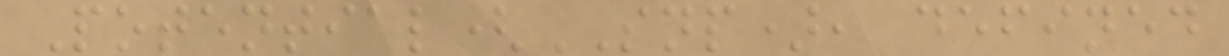Potential(SNP), defined
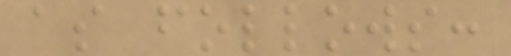as follows:
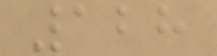128
